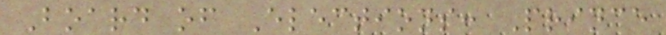Board of Elections: Prince
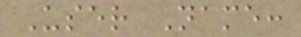User Name:
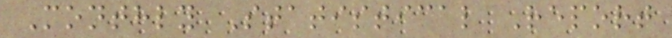Monthly Statistical Report
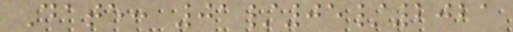Date: 01/05/2021
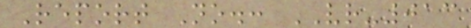Report No.: VR-013
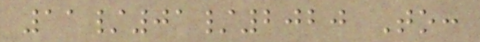11/01/2020 To:
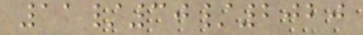11/30/2020
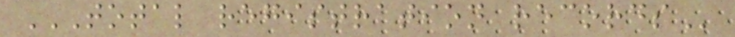TOTAL REGISTRATION RECORDS
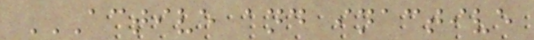ACTIVE AND INACTIVE
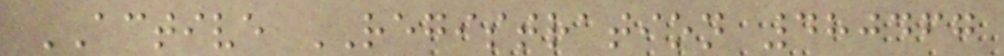ACTIVE REGISTRATION 480467
